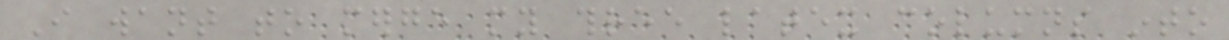I want to merge my three latex columns into
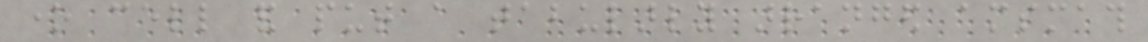one cell and put a tabularly arranged amsmath
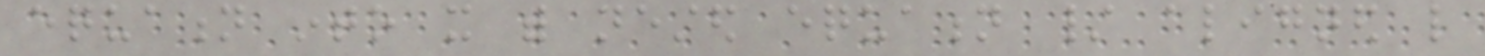equation into it with nested equation / aligned like
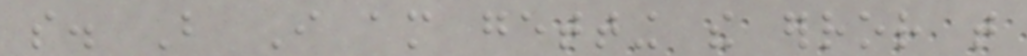so. But I am getting the error that
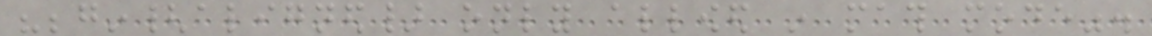"begin{aligned} only allowed in math mode".
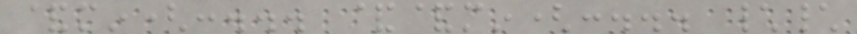&min(:... &&min(:... \\
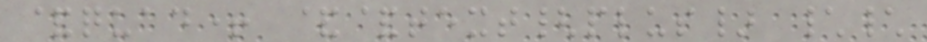&quad+ &&text{plus} \\
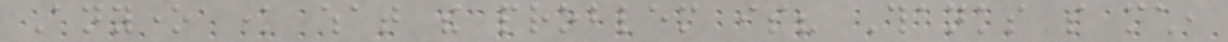Anyone know what the problem is? Thanks so much,
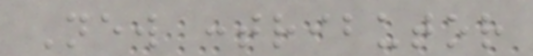New contributor
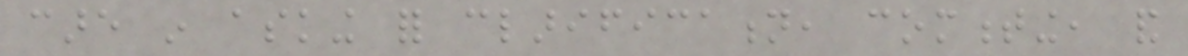care in asking for clarification, commenting, and
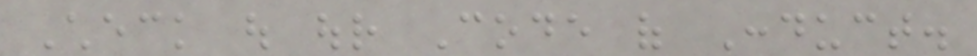Check out our Code of Conduct.
